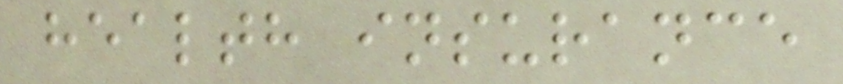health insurance
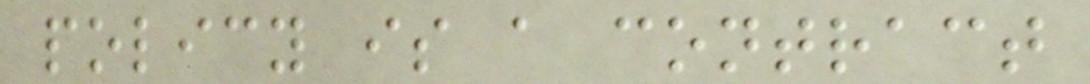policy is a contract
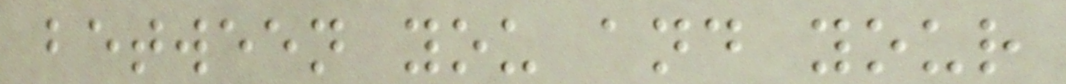between you and your
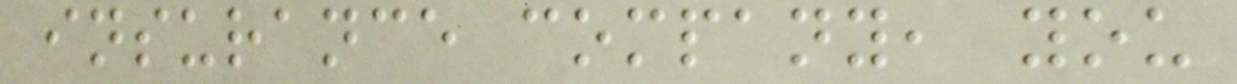insurance company, you
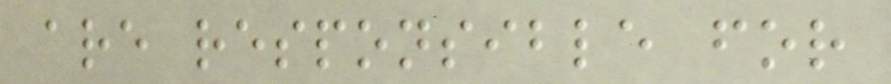are responsible for
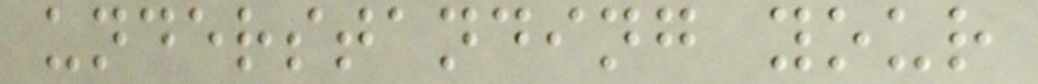understanding your
